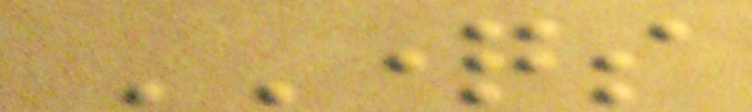QUESTIONS
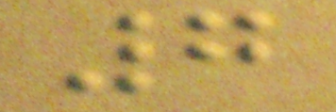7
